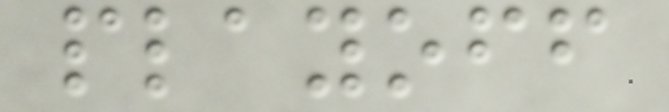playoff
